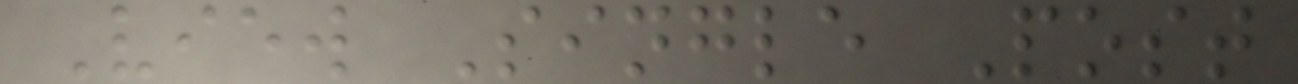View Single Post
